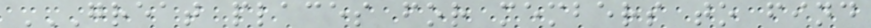GREAT PLACES FOR MEMBERS TO FIND
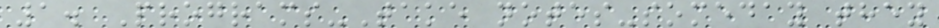1. Programs-Take notes-someday they
